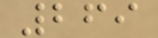269
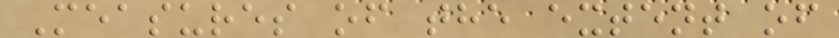Measures of the extent of
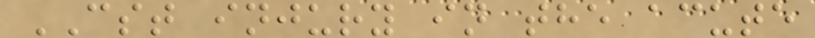CST injury in the acute
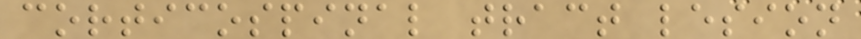corticospinal tract lesion
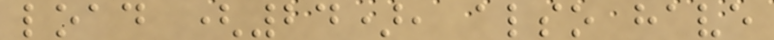load (24), also have
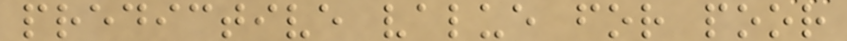predictive value for poor
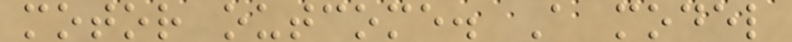motor outcome. A model
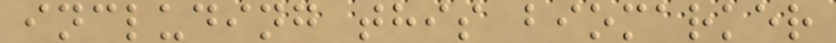including this biomarker
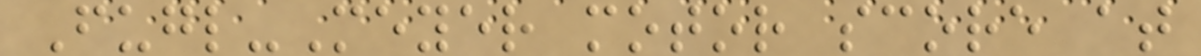Fugl-Meyer motor score at
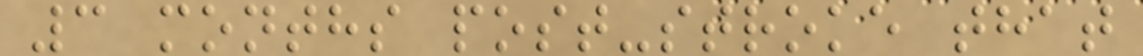3 months post-stroke that
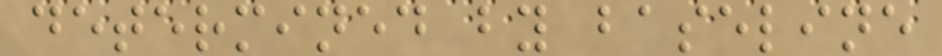determined by baseline
